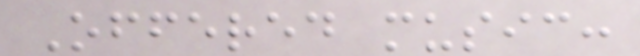Offered music:
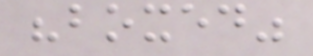"boxed"
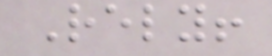Rely!
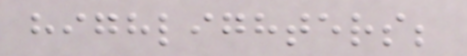highlighters;
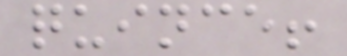quince!
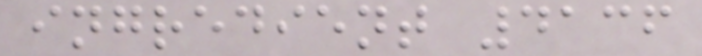ingredient 4136
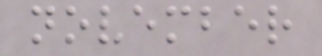november
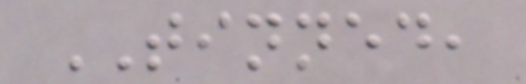TINNED,
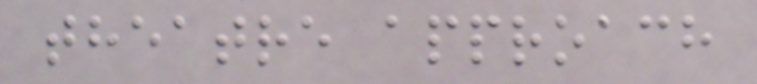theatre approach
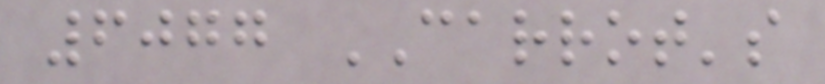6077 CARROT's
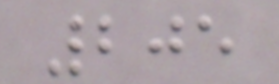205
